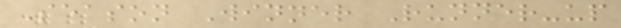Season Winner Runner-up
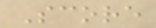Score
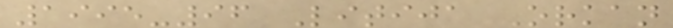1995-96 Litija Orkan
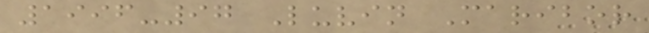1996-97 Luvin Maribor
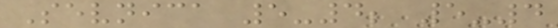Sevnica 5-4; 5-4
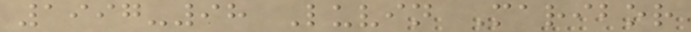1997-98 Luvin Maribor
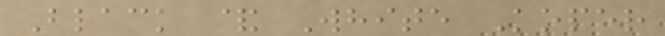Black & White Koper
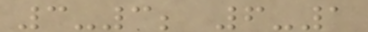3-3; 6-1
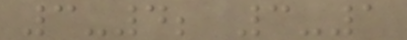3-4; 3-1
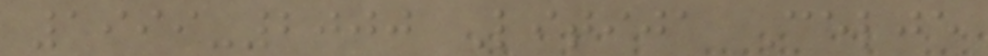1999-2000 Litija Celje
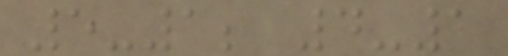5-1; 4-1
